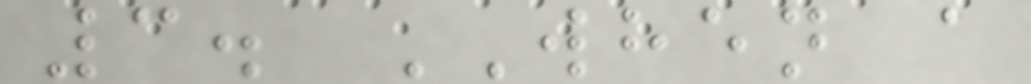3. WHEN a
